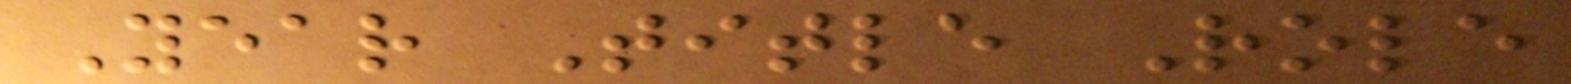Year Title Role
